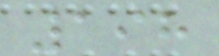198
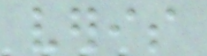veris
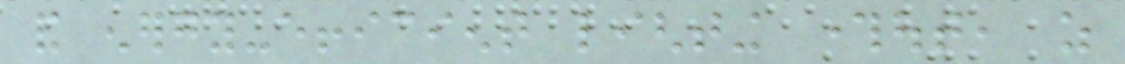and energy-efficient lighting throughout, as
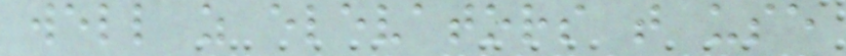well as elevators that use
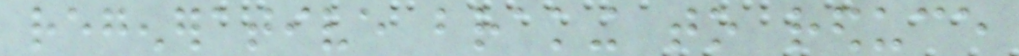regenerative braking to reduce
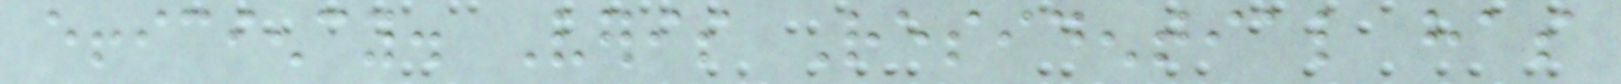efficiency. Veris Residential has
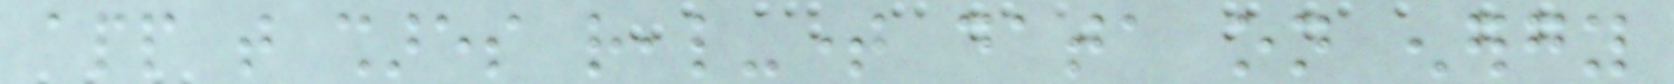app that shares real-time data on energy
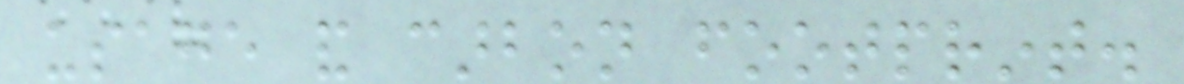usage and carbon footprint.
